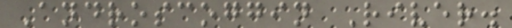Androscoggin River.
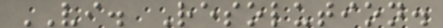VI. Resolution.
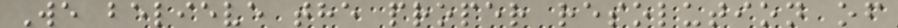We believe the proper resolution of
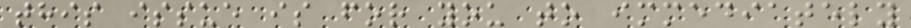this issue is for you to immediately
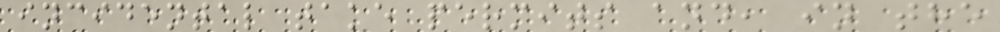incidental take permits and, in the
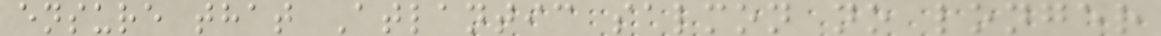ensure that Atlantic salmon no longer
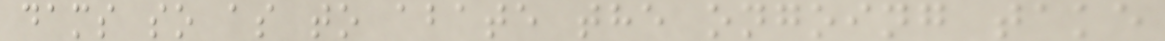dams so as to abate the ongoing take
